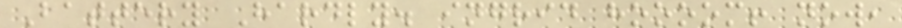Battery Hardly. ingrid hoooom! now,
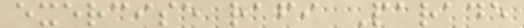exercise rafi Parade
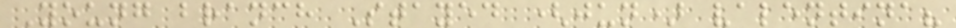Young branch Stayed (jun) valentina?
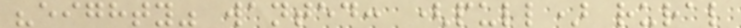"eighty" wanted: (pull) rural
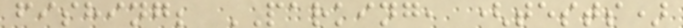fishing; PARKING, (tests)
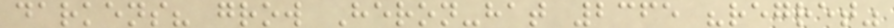darkens? grow Heron-hat 2365 "regret"
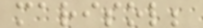marisol;
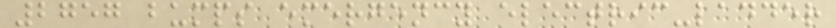2757 bumps emergency electric-ladder
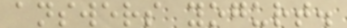answers yogurt.
